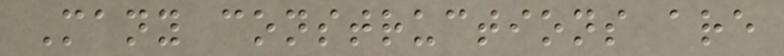Many constructions are
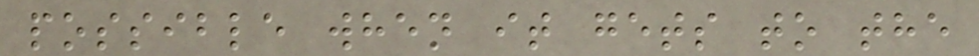possible when it gets to the
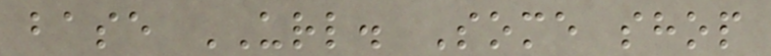base URL. Some shop
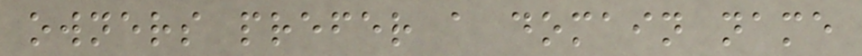owners prefer a domain name
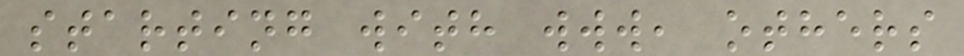starting with www, others
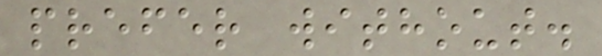prefer without.
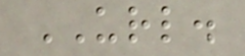URL.
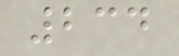234
